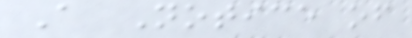A Notice of
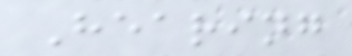Hearing
